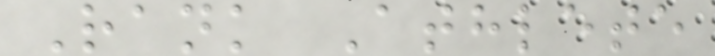Rank Athlete
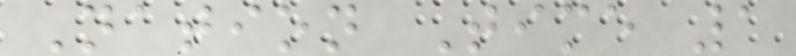Nation Time 1
